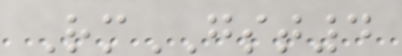RmGST4
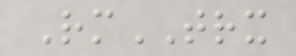RmTRX
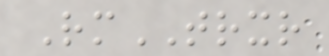RmTRXR
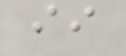ii
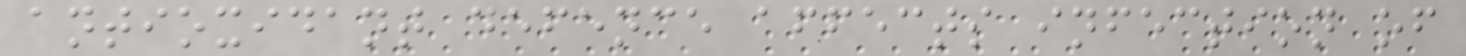antioxidant defence affects infection of
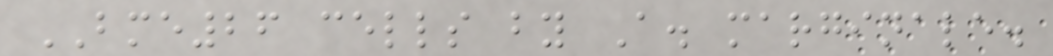BME26 cells by A. marginale.
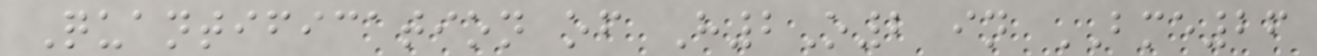Quantification of H2O2 in BME26
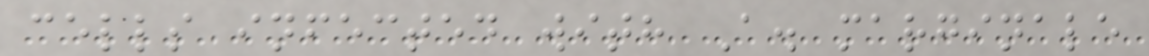cells infected with A. marginale
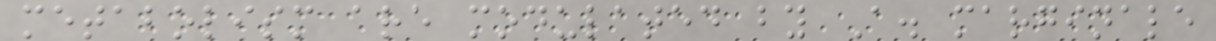metabolism are modulated by A. marginale
